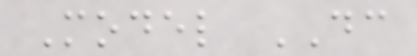Model DC
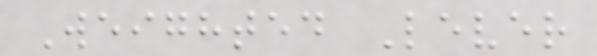Weighted Lever
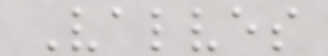Valves
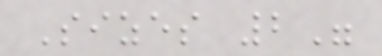Sizes 2"
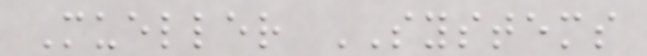Mueller SYSTEMS
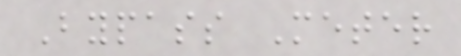Bypass Meter
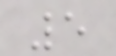5
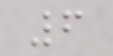6
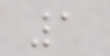1
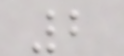2
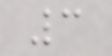3
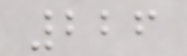226
